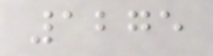1275
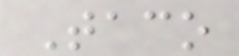Taco
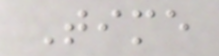Time
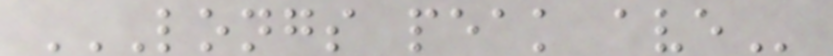LONGS PEAK AVE
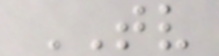TV
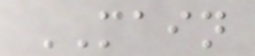MAIN
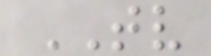TV
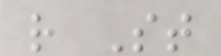r St
